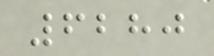6280
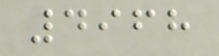4968
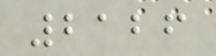2126
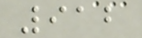912
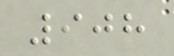908
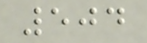504
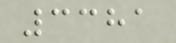3381
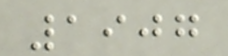1907
